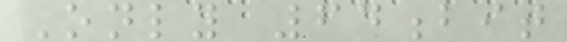Only 64bit
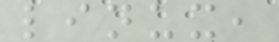linux,
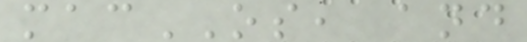macOS, and
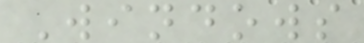Windows
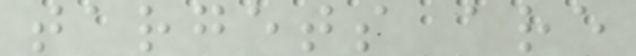targets are
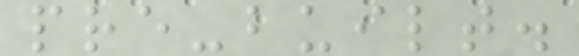pre-built.
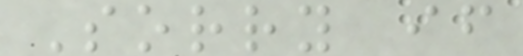Sorry if
